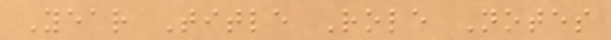Year Title Role Notes
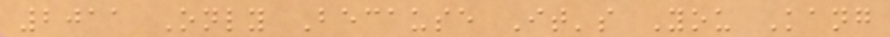2011 Only Because It's You Kang
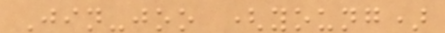Jin-joo (young)
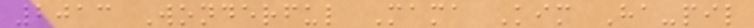2013 Wonderful Mama Kim Ha-pil
